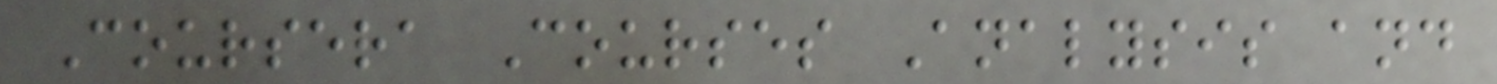Coursera Courses Analysis and
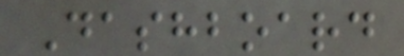Dashboard
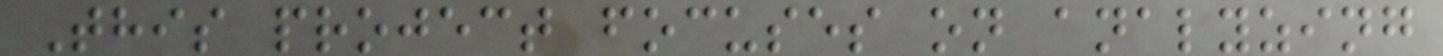This project focuses on analyzing
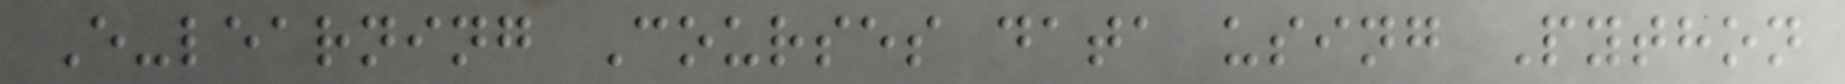E-learning Courses data using Python
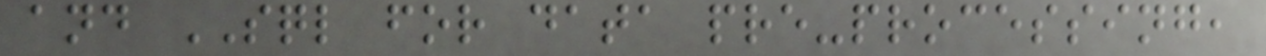and SQL for data pre-processing,
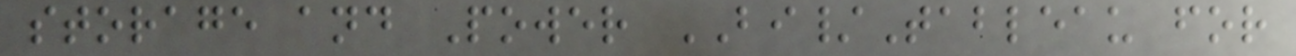storage and Power BI/Tableau for
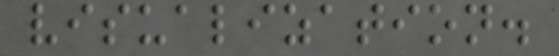visualization.
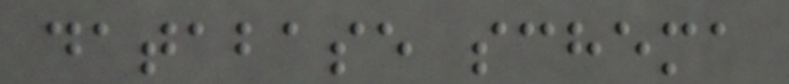database schema
